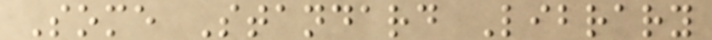Some Standard Library
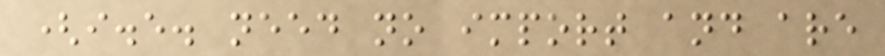(i.e. need no import and are
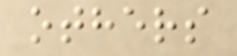others
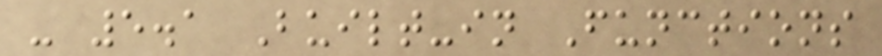- 5.1 Built-in Functions
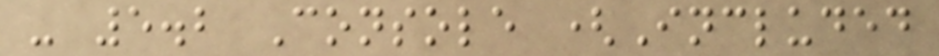- 5.2 Console (Included
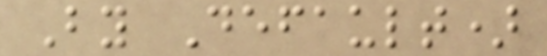By Default)
